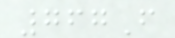767F
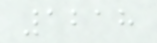1218
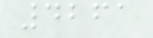4261
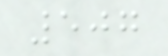507
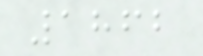1862
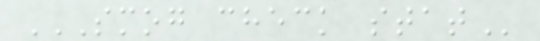SMOG CHECK STAT
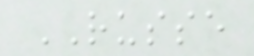RUSSE
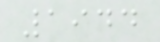1944
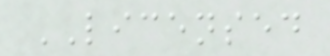LICENSED
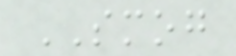SMOG
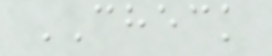CHECK
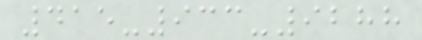415-933-9288
